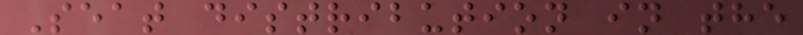Seat distribution in the
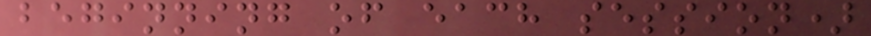beginning of each session)
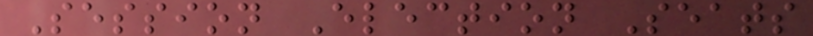Session Election Seats
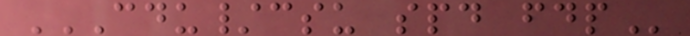CDU/CSU SPD FDP
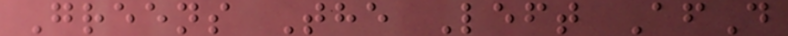Greens The Left AfD
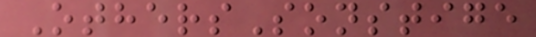OthersSonstige
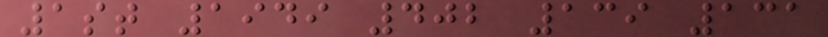1st 1949 402 139 131
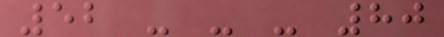52 - - - 80
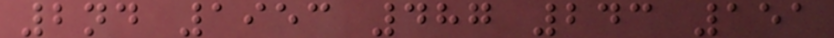2nd 1953 487 243 151
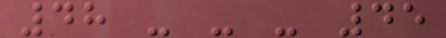48 - - - 45
